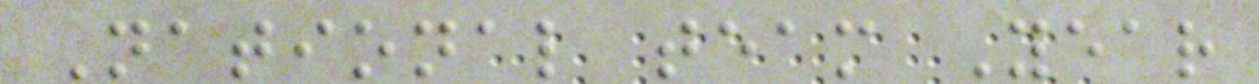National team Year
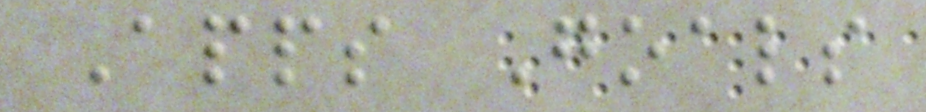Apps Goals
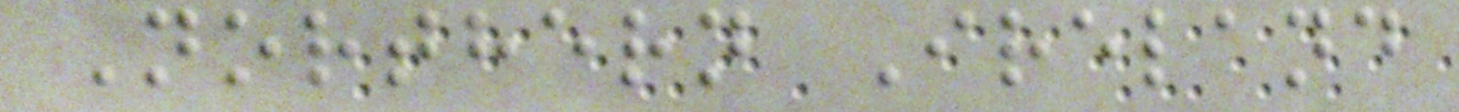Northern Ireland
